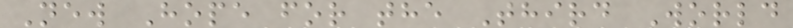New Hope for the Third World
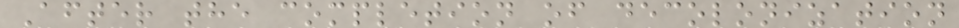After the completion of decolonization
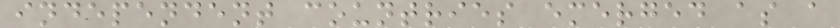independent countries emerged as a
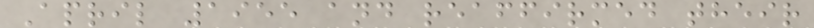April 1955 and reaffirmed their
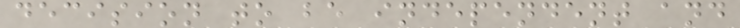decision to be independent and
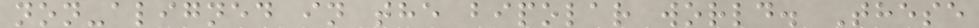non-aligned in the bipolar world. These
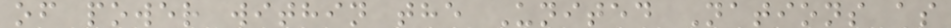of power within the United Nations as
